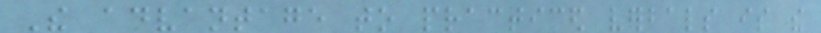The advantage to practiced verbals is the
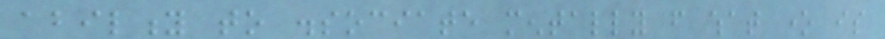ability to dissociate mentally from what one is
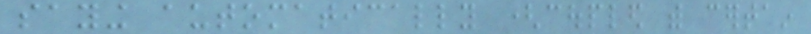saying automatically (coupled with certain
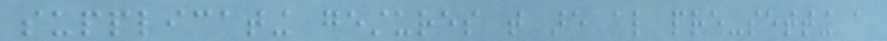supplicating gestures that are also pre-setting a
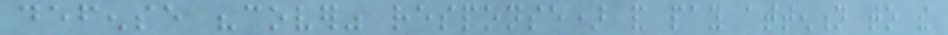defense "cover" response) and pay attention to the
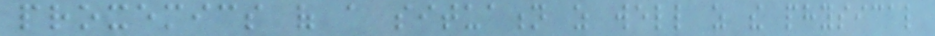proxemics of a situation as well as the physical
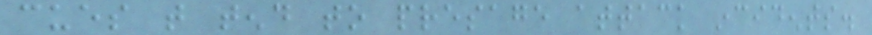cues that tend to presage attack incidents.
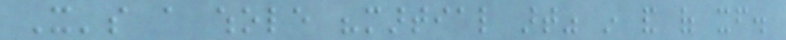It's a whole "martial art" in and of itself.
